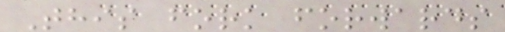This fork forwards
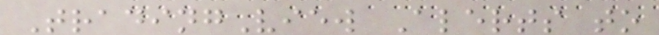TradingView Alerts to
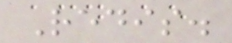Redis.
